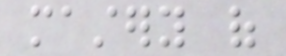mastery of
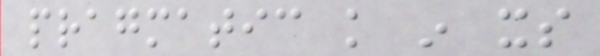pragmatic knowledge in its
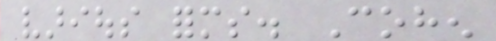various forms. Cohen
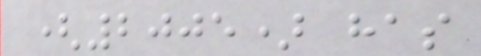(2005) has
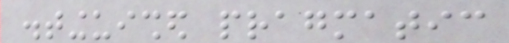distinguished pragmatic
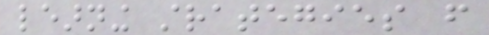learning strategies from
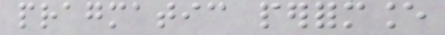pragmatic performance
